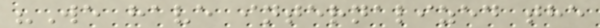"We have internalized the
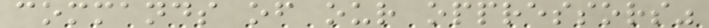commands of our oppressors"
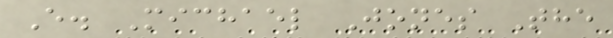E. Michael Jones The
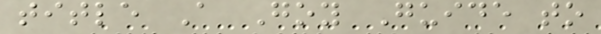title A Goy Guide to
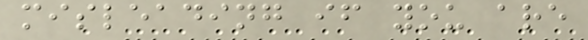misleading if you are
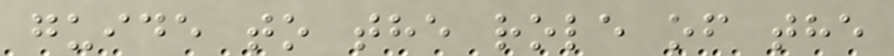guide to the role of the
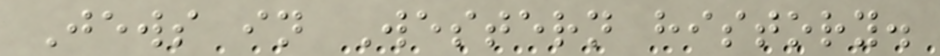Jews in Western history.
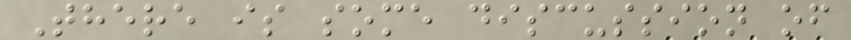There is some discussion of
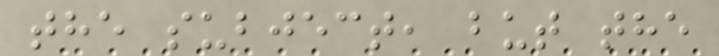the subject, but the
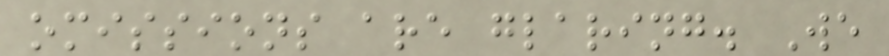omissions are glaring. We
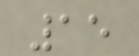15
